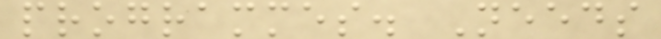programmes. Needs
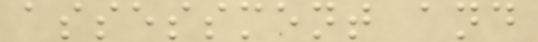assessment and
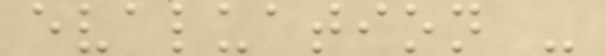evaluation -
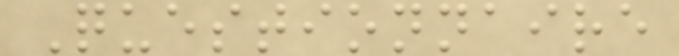Questionnaire
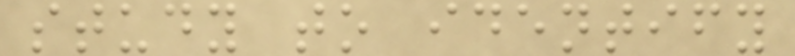study to identify
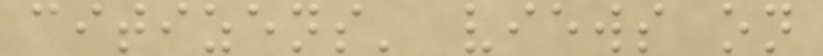citizens' views on
